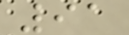91
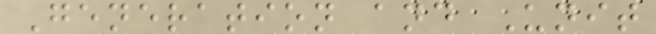Generation and Unit
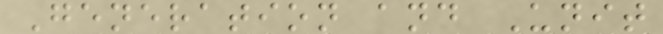Generation and Unit
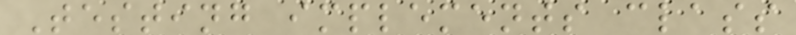Testing implements class
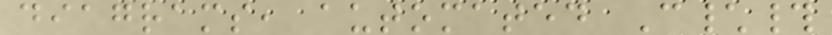diagrams, automated C\#
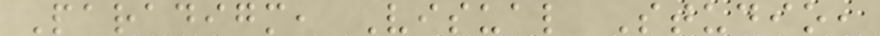Paradigm, Visual Studio,
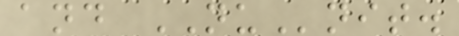and NUnit.
